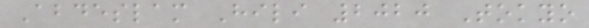Abdeslam Hili 2020 Tokyo
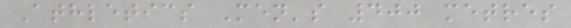Athletics Men's 400 metres
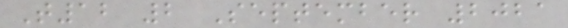T12 2 September 2021
